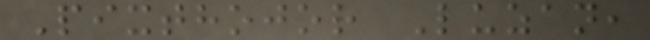Pixthojor Luzan,
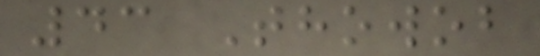43 Thowob
